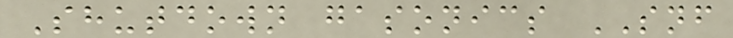Shutdown gasonics SNF
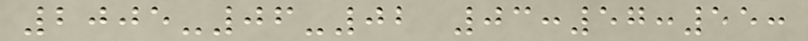2005-06-02 03:57:55:
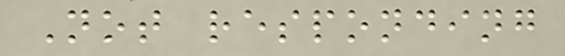Not responding
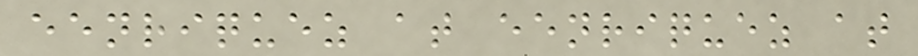eenriquez at eenriquez at
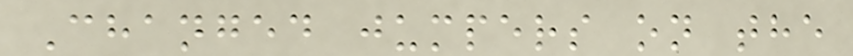Changed jumpers on the
